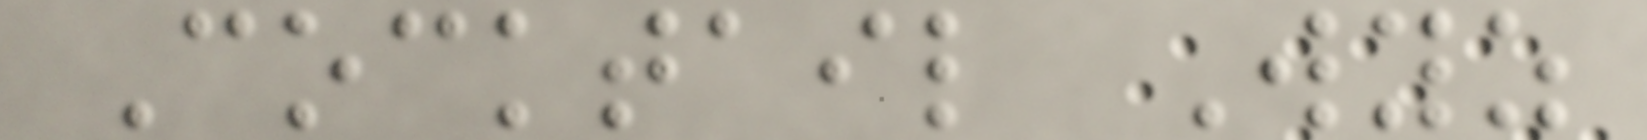Cocktail Wyz
